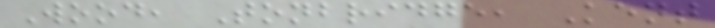Wood, Tonbridge, Kent
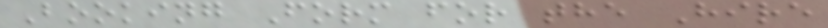Booking Form for the Hire
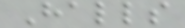Halls
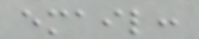email:
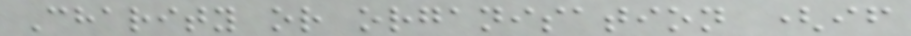Charity or organisation (if
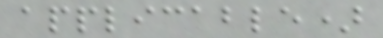applicable)
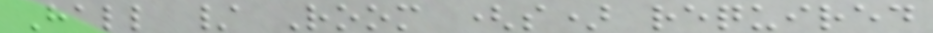Hall / Room (s) required
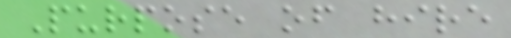Purpose of hire
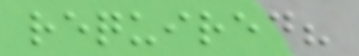required?
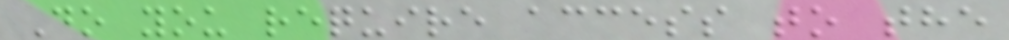Do you require access to the
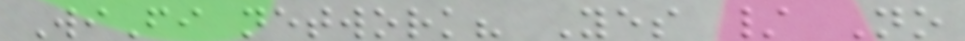WiFi network? Yes / No
